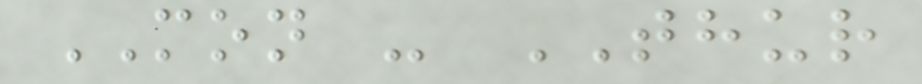MON - THUR
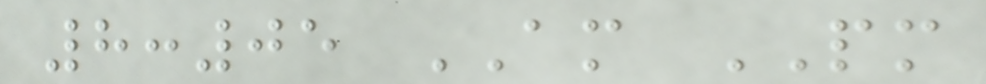8:05 AM PM
